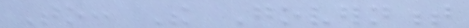To: The Government
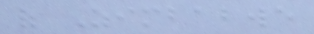of Zimbabwe
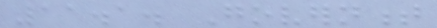11.1. Government
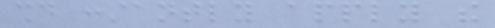should constantly apply the
